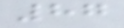87
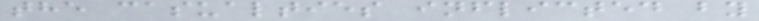the casualties inflicted by
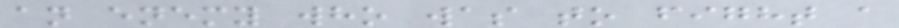an enemy who was to fight a
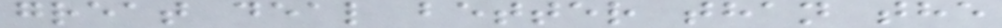great deal better than the
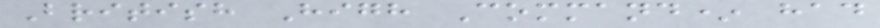British High Command* had
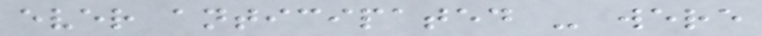ever anticipated - were
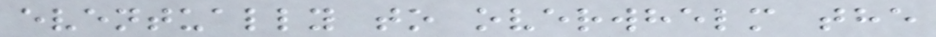eventually to overwhelm the
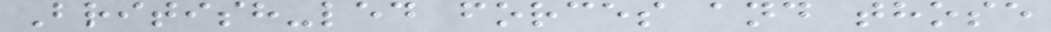British-led forces and those
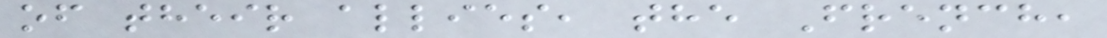of their allies, the French,
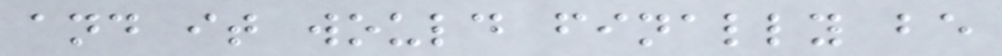and it would finally be
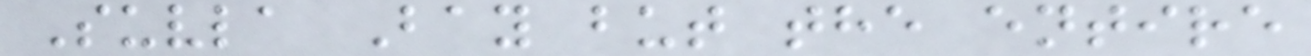Suvla Bay but the entire
